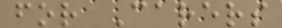for Carers
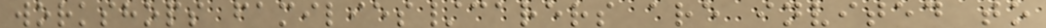workshops families/carers are invited to
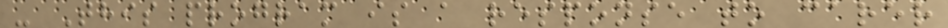- This program is a response to carer
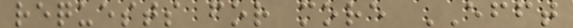requests for more EFFT
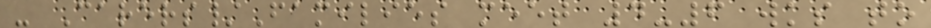- Carers/Families meet 4-6 wks to
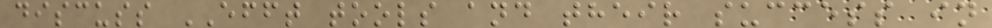discuss EFFT tools and their success in
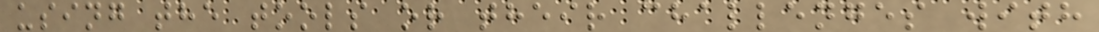using the tools or their challenges with
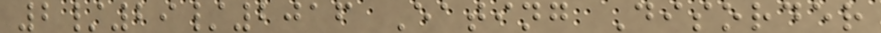2/29/2016 Eating Disorder
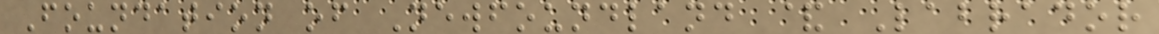Foundation of Newfoundland & Labrador
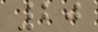20
